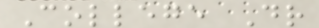College Dr
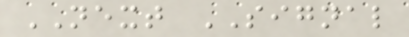NEXT SIGNAL
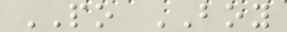PO BOY
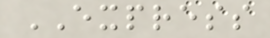EXPRESS
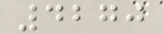4270
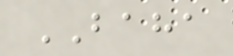BAHA
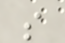s
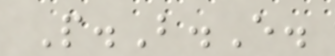P.B.E.
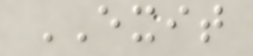EXIT
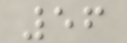56
